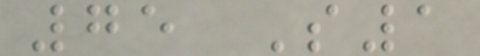75 S1
